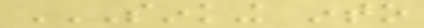SINKING INTO
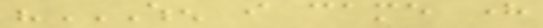"WHEN I CAME HERE
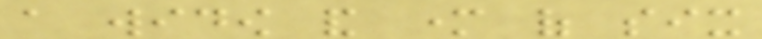a widow and mother of six
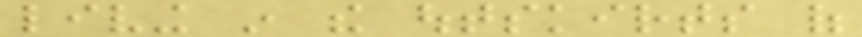living in the outskirts of
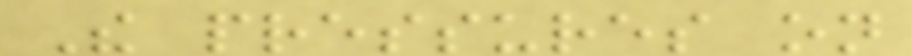The pressures on
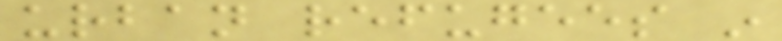urban refugees in
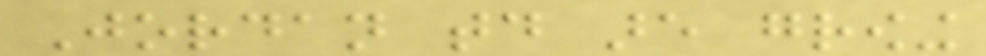Jordan today are growing
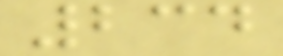234
